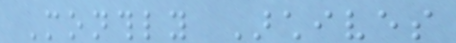Monthly Archives
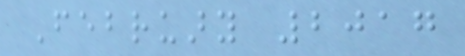February 2017
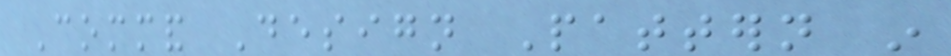Command Design Pattern in
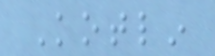Kotlin
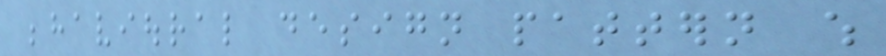behavioural design pattern which
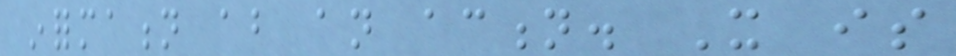information about an action. It is
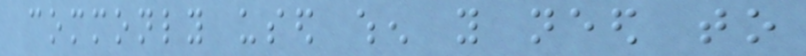commonly used when you need to
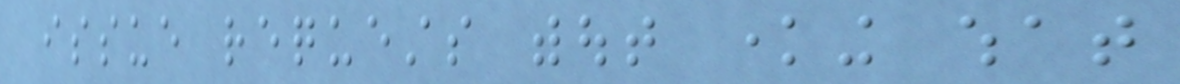issue requests without knowing what
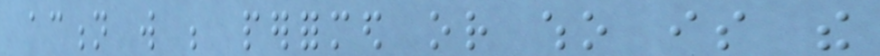action will be performed or who is the
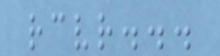receiver...
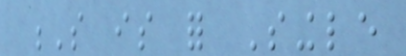S is for Single
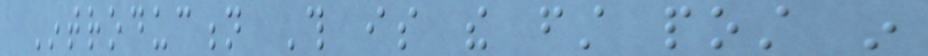Introduction This is the first post in
